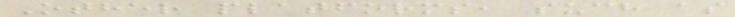Other platforms, such as
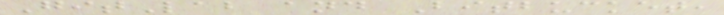GitLab and Bitbucket,
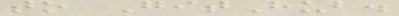to GitHub.
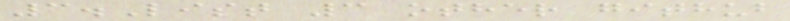3.List 3 other github
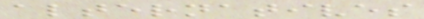alternatives
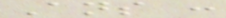Ans :
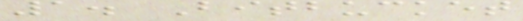1. Bitbucket
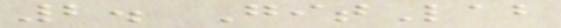2. GitLab
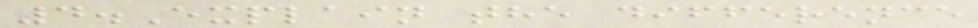4.Explain the difference
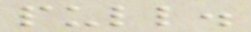pull.
